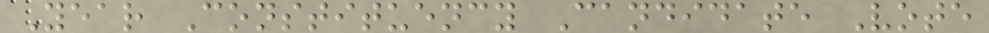Year Constituency Candidate Vote
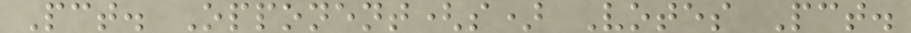Pct. Opponent(s) Votes Pct.
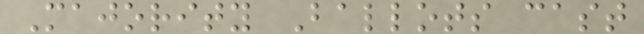Majority Ballots cast
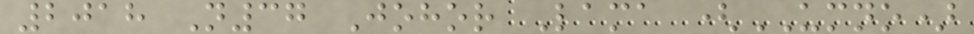2018 N37 Johor Lama (UMNO)
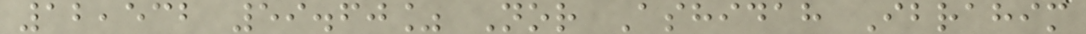12,532 59.60% Nor Ashidah Ibrahim
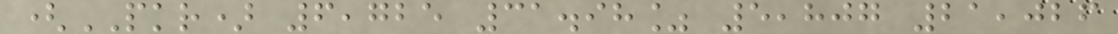(PKR) 6,725 31.98% 5,807 21,026
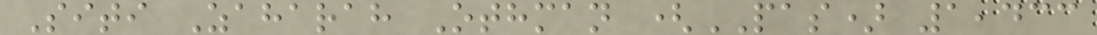Siti Zaharah Othman (PAS) 1,433
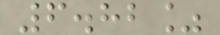6.82%
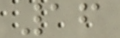16
